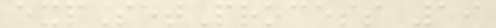expSetProcess 19
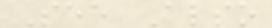See Also
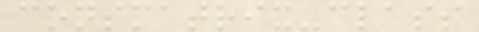consmatrix-class
